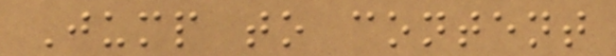Jump to content
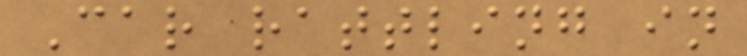Car rattling in
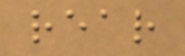rear
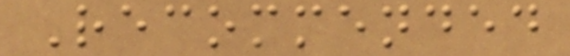Recommended
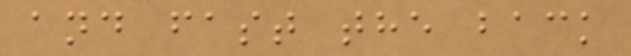and fast the back
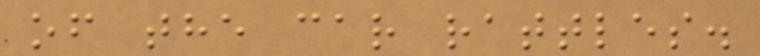of the car rattles.
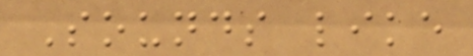Sounds like
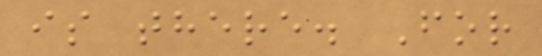is there. For
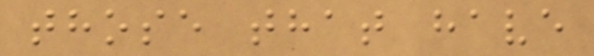those that have
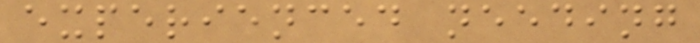experienced needing
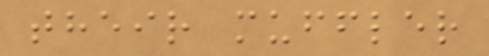their muffler
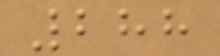288
